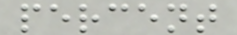percent
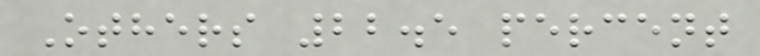Others 22.5 percent
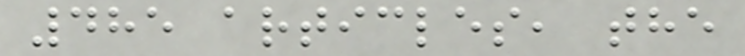485 articles, the
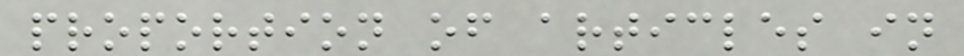proportion of articles in
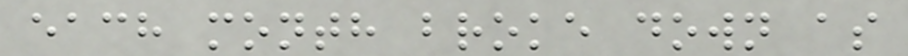each month broke down as
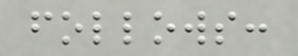follows:
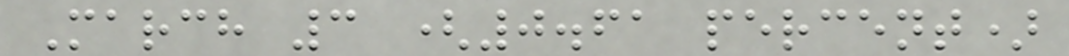March 3 (0.61 percent)
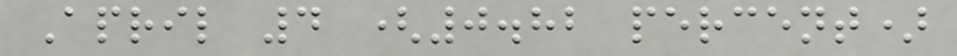April 4 (0.82 percent)
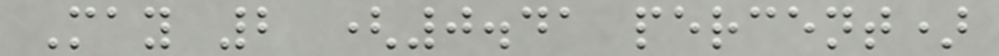May 2 (0.41 percent)
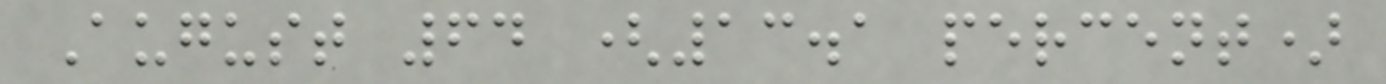August 64 (13.1 percent)
